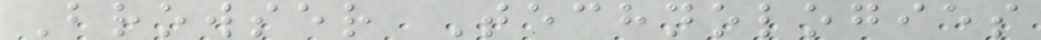Browser Technologies
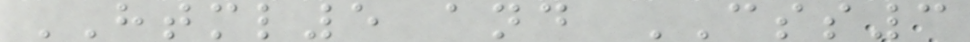HTML5 and CSS3
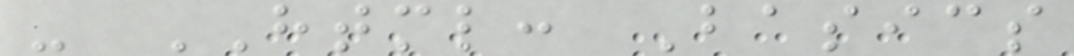- HTML: Basics
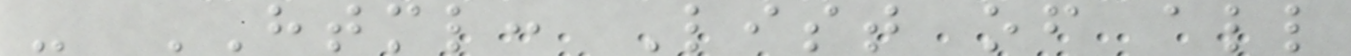- HTML: List of all
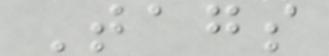Tags
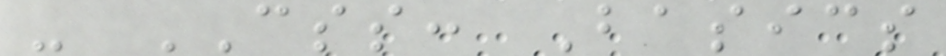- CSS: Basics
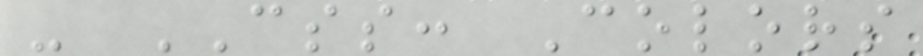- CSS: Colors
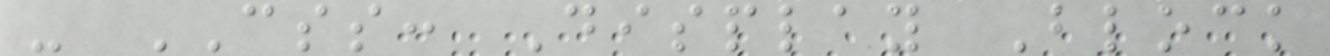- CSS: Display Block
